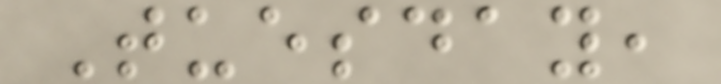Tuesday,
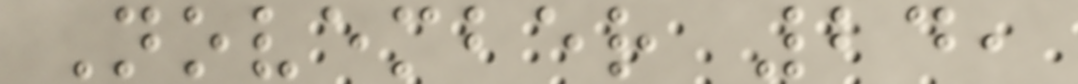November 24,
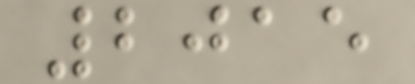2015
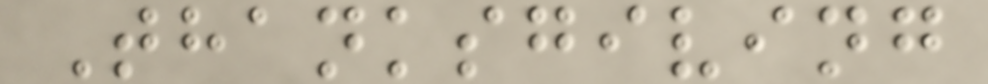Thanksgiving
